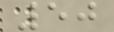50
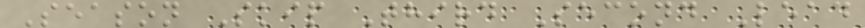Season Skip Third Second Lead
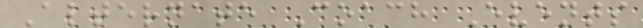Alternate Coach Events
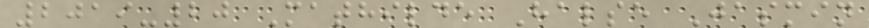2019-20 Mathilde Halse Jasmin
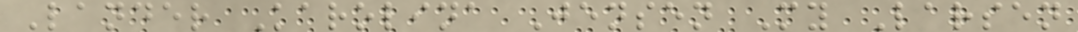Lander Karolina Jensen My Larsen
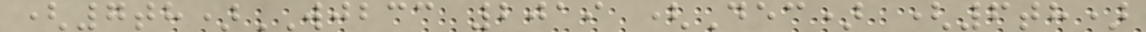(7th)WJBCC 2019 (Dec) (6th)
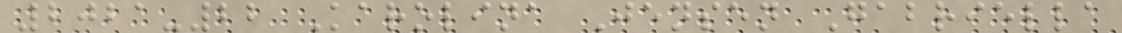2021-22 Karolina Jensen Gabriella
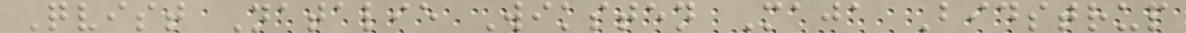Qvist Natalie Wiksten Maja Bidstrup
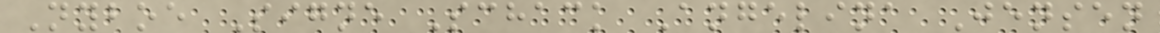Nyboe Signe Schack Angelina Jensen
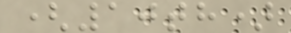(10th)
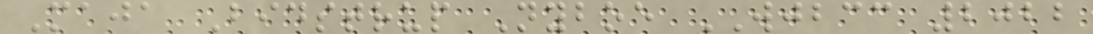Maja Bidstrup Nyboe WJBCC 2022
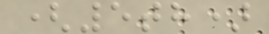(5th)
